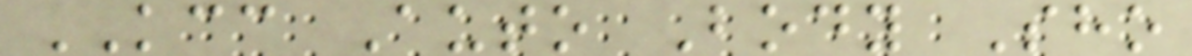KCC Auto Body Sho
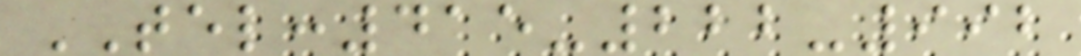TEL:415-222-992
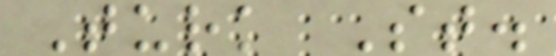Turk St.
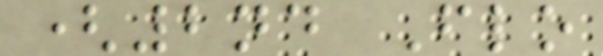(2nd Flo
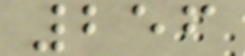256
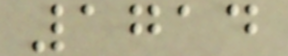1714
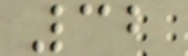32
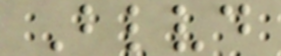Blvd
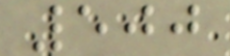500
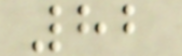82
